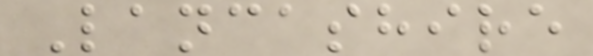Lancashire
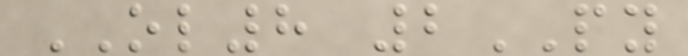OL8 2PY
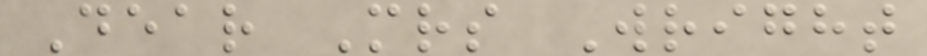Dear Mrs Wright
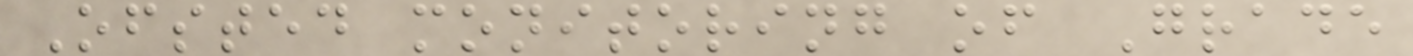Ofsted monitoring of Grade
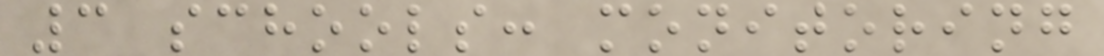3 schools: monitoring
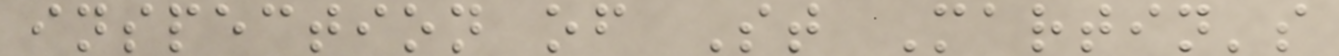inspection of St Martin's
